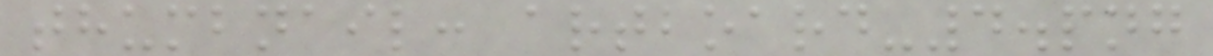thumbnail: artboard-4.png
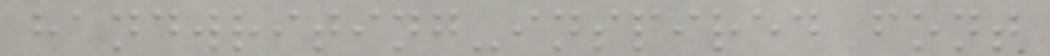handwriting-inspired font
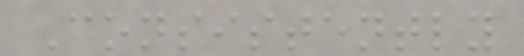Consistently
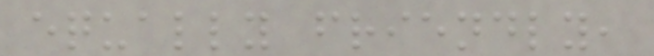equally friendly,
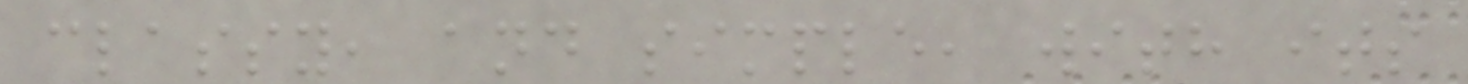classy, and simple, with its
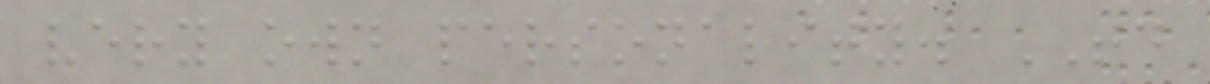very own personality. TD
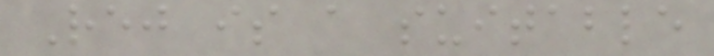Rej is a suitable
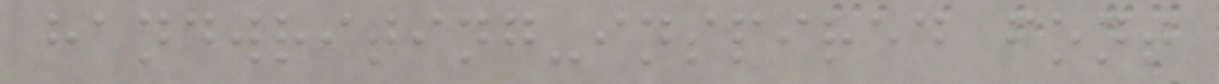handwriting-inspired font
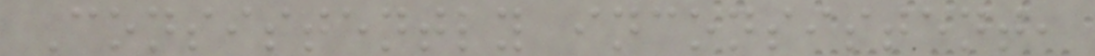Consistently inconsistent,
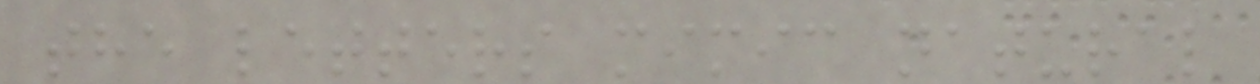the letters mimic natural
